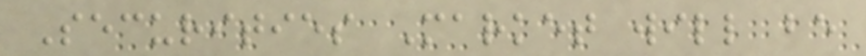Securities Market will be
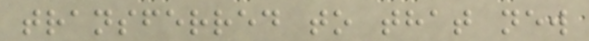transferred to that new
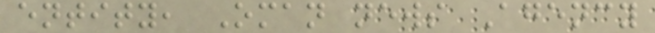entity, Oman news Agency
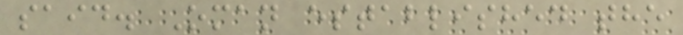said. Oman established the
